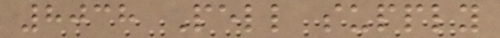8038 Pell supply
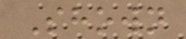Shown
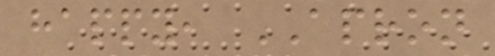happy, APRON
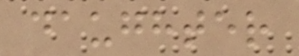daughter
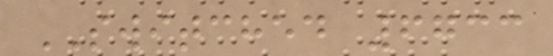SWITCHED 6733
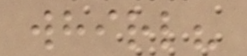whirl?
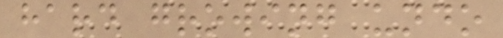hard growing undo
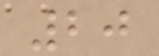20
